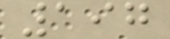197
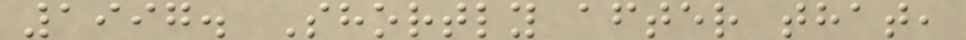1997. Shortly after that,
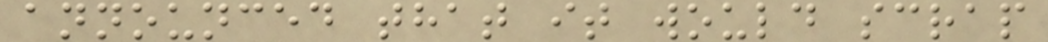announced that it would scrap
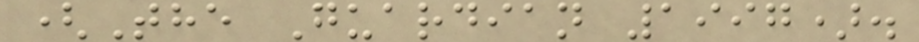(The Guardian 1997).
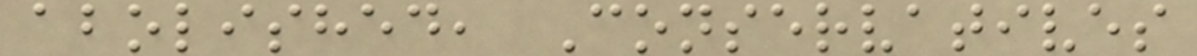abolished, Conservatives
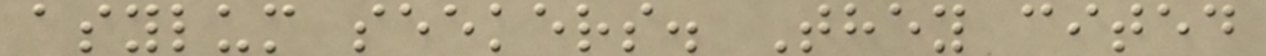asylum seekers. They cited
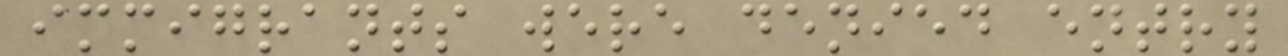immigrants were denied entry
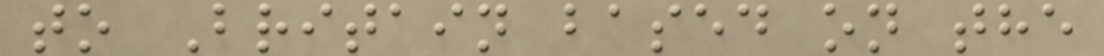to Britain based on the
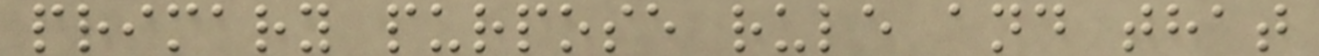primary purpose rule and that
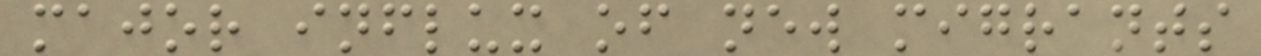major influx of new migrants
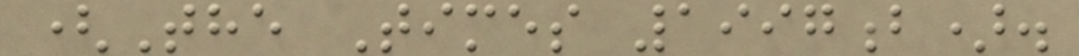(The Times 1997b).
